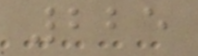225
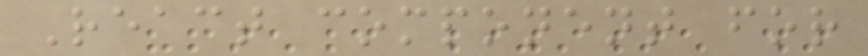React component for
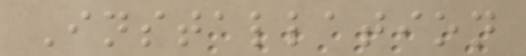Installation
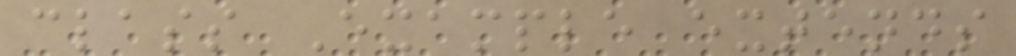class Example extends
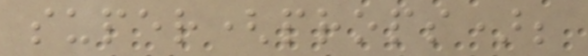super(props);
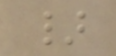}
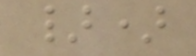})
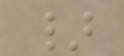}
